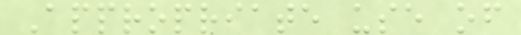Appropriate use of
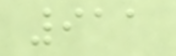911
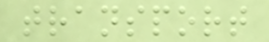transport
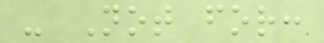- Not for:
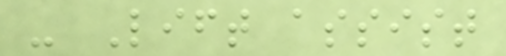- Lift assist
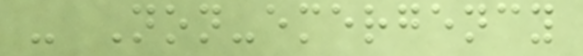- Non-emergency
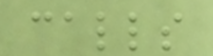calls
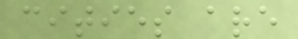cities are
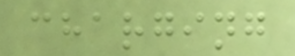charging
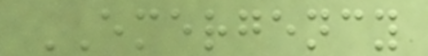EMERGENCY
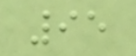95
